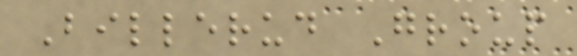Billerud Group
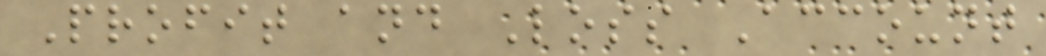Profit and Loss Account
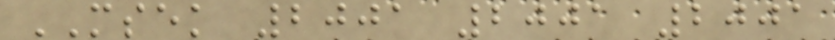MSEK 2001 2001 2001
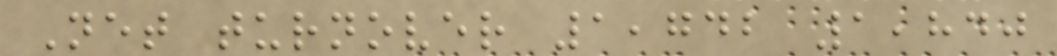Net turnover 1,742 1,840
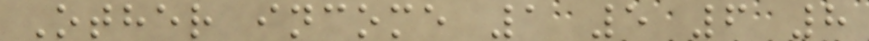Other income 1 5 6 8
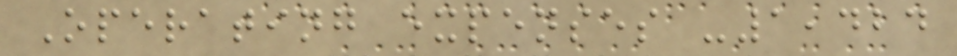Operating expenses -1,424
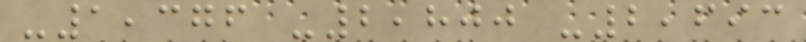-1,376 -2,800 -2,693
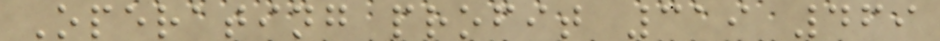Operating profit 319 469
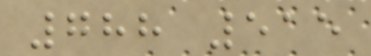788 515
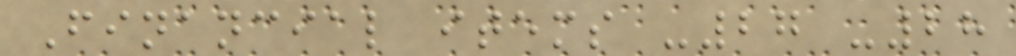Financial items -27 -28
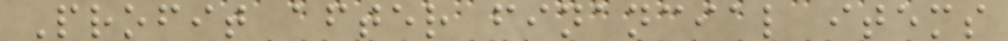Profit after financial items
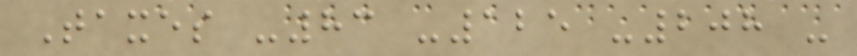Taxes -83 -125 -208 -
